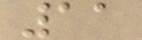11
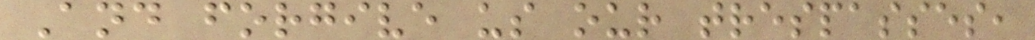And forgive us our trespasses,
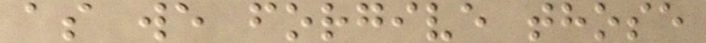as we forgive those
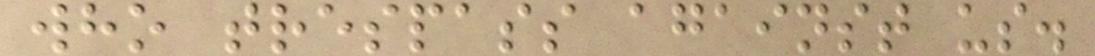who trespass against us.
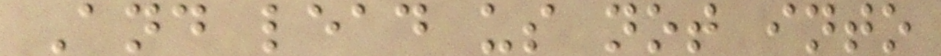And lead us not into
